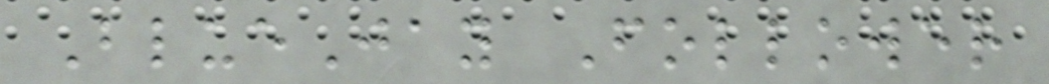BlueJay Follower
